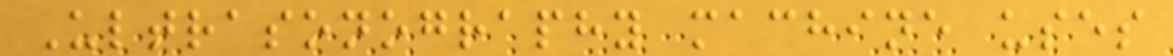Ultrasonography machine uses
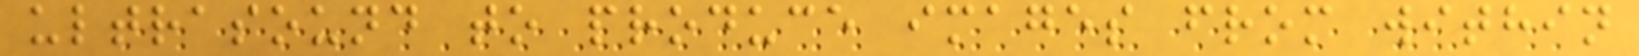ultrasound to produce images from within
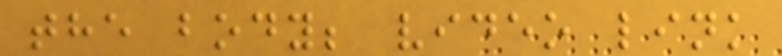the body; video link
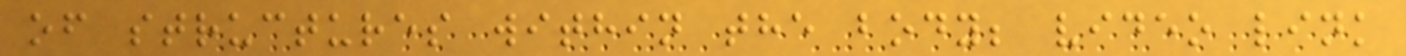of structures within the body; video link
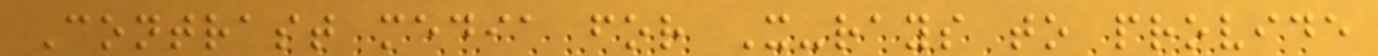Contrast media for X-rays to provide
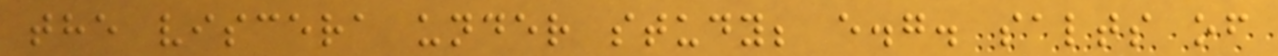the viscera under study; e.g. salts of
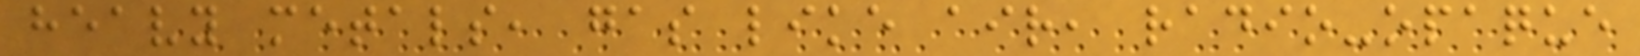heavy metals, gas like air, radio-opaque
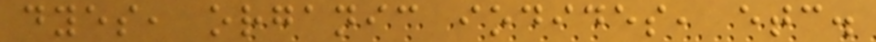dyes, organic iodides, etc.
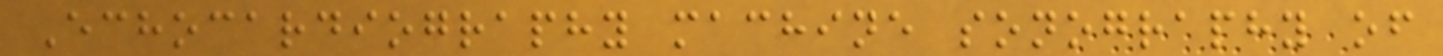Echocardiography machine sonography of
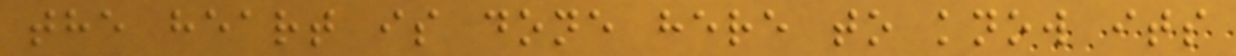the heart is done here to know its
